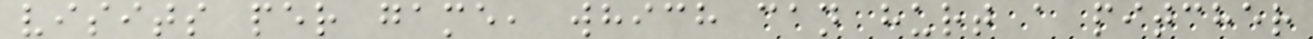visits per game, which can hurt a pitcher
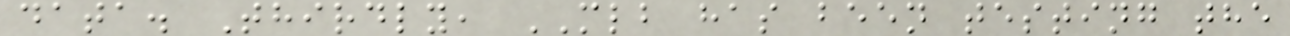data. Thirdly, MLB has been testing the
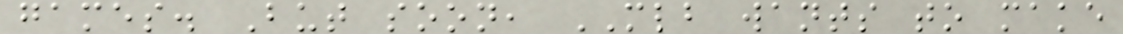games. But soon, MLB wants to make
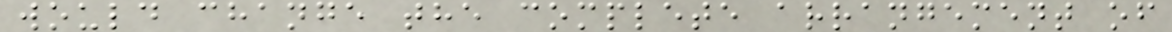would change the complete arrangement of
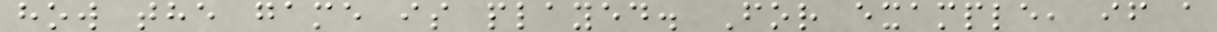how the game is played. For example, if a
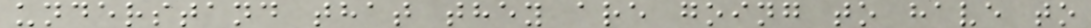understand that they are going to have to
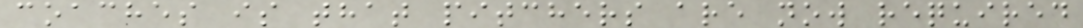coaches is that pitchers are now required
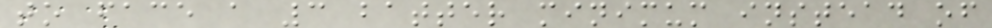to face a 3 batter minimum instead of
